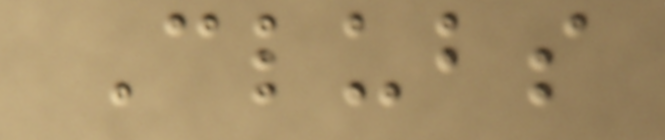Clubs
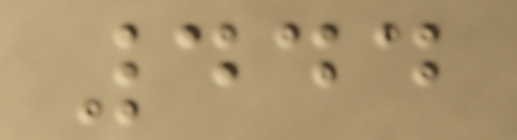444
